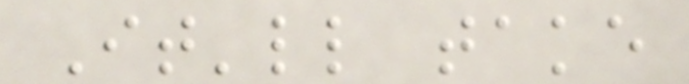It'll take
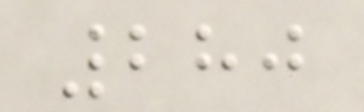280
